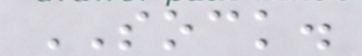SOCK.
